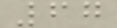67
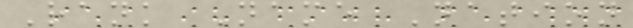Rank Name Nation
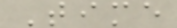Time
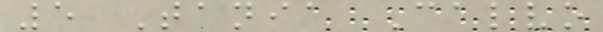5 Tania Calvo
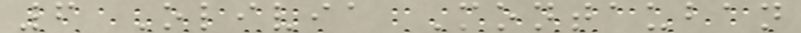6 Olivia Montauban
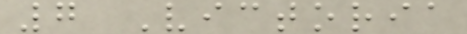7 Victoria
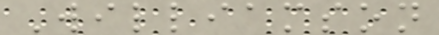Williamson
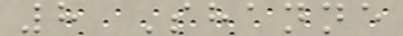8 Shanne
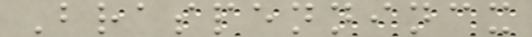Braspennincx
